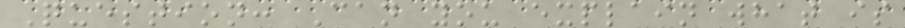Question: Can you explain what is
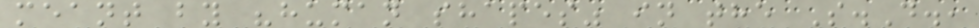meant by "human shapes" in the S.D.,
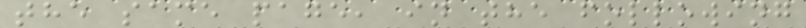the same page, in the following
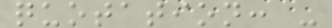quotation: -
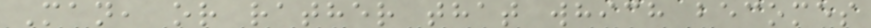Man, or rather that which becomes
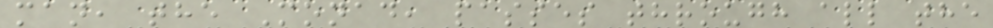man, the Monad, passes through all the
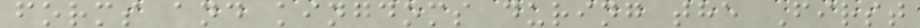forms and kingdoms during the First
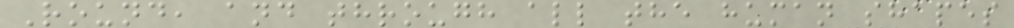Round, and through all the human shapes
